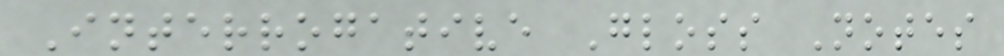Interrogative Gloss Notes
